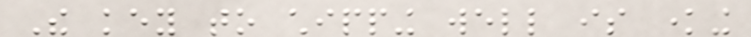The key to chipping well is knowing
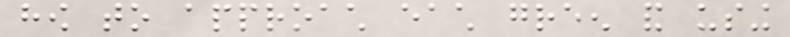how to approach each green and using
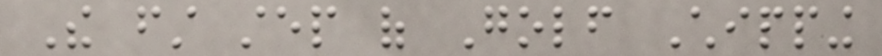The first step of Golf Chipping
